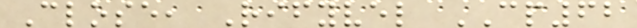Close, Rifyvel CP62
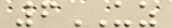6UZ
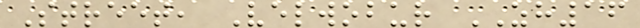Street, Velwobur ZH16
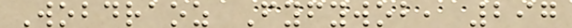Wobdraoz Fyfywob, 297
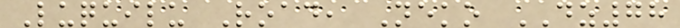Luquilu Road, Neko DZ78
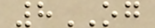8OG
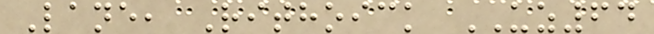Lane, Rithoick UZ64
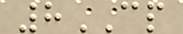8CP
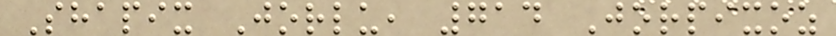Shapix Jorlu, 714 Jorpixoz
